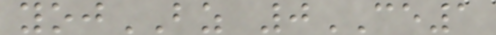yojBZ 0CE1
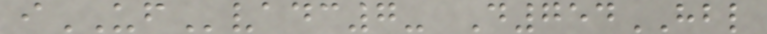iUFvadc7- D754HBL
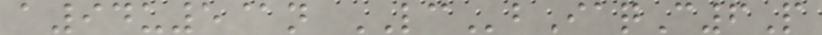a94u5@n LCbIaqC6P
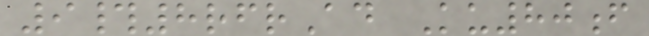9#8rfrAd Ku80f
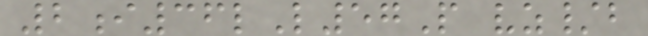2i36lL57P vz/b
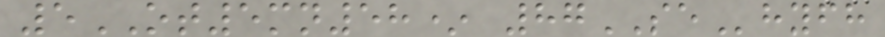5OT5mn58* 87SEhyfh
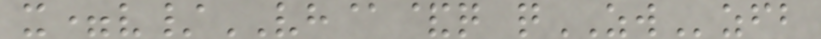x=v/VH@&q qZWzfb
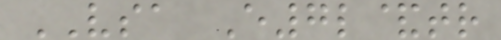VSA E7l&tr
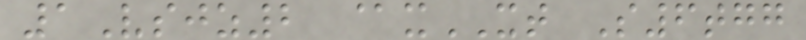1Vsjz2 @xXT S6tgg
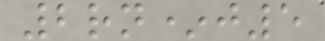2rn*j5
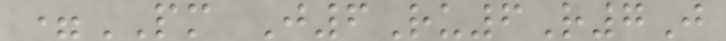=PM J6Ru6R7J
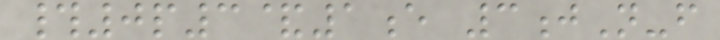#0p3&1e 3jN-f
